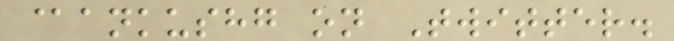@ankushg on Twitter.
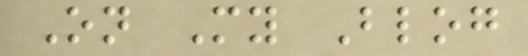On My Blog
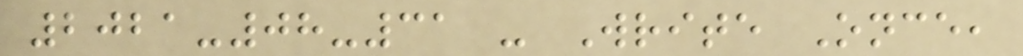2021-08-31 - Write Once,
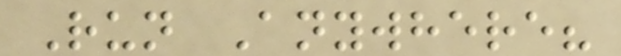Run Anywhere?
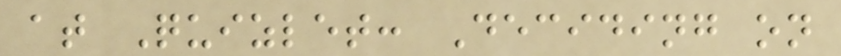at Quizlet: Deciding on
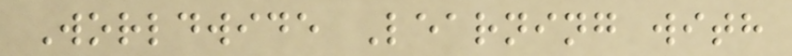Worldwide Learning with
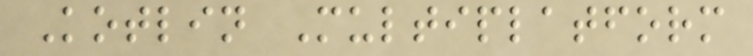Kotlin Multiplatform
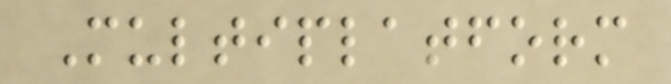Multiplatform
